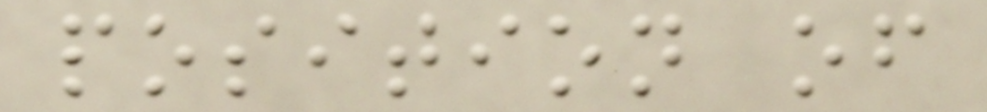position of
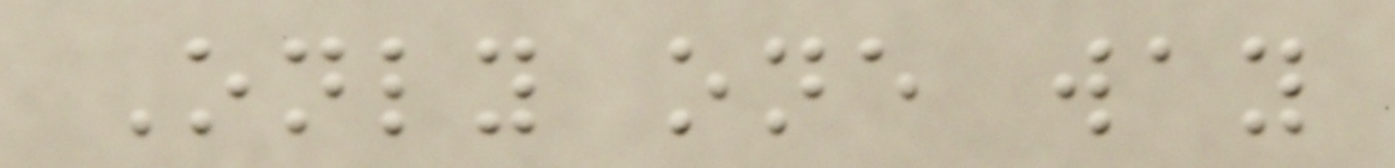Only one way
